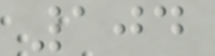104
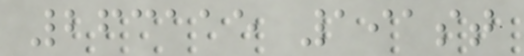263115 191st
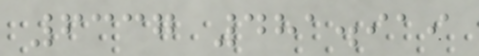6337 481.919
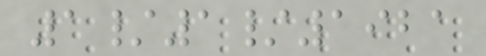1/1/1921
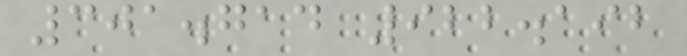301.714 922.192
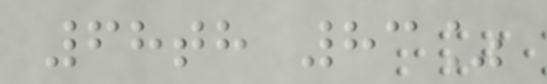68th 83%
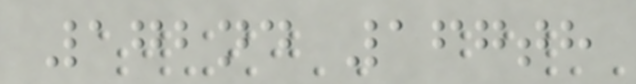172nd 167th
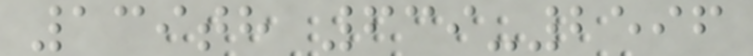139th 639-2596
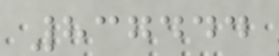837444
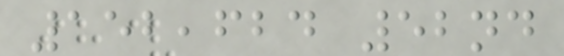152,624 52nd
